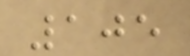105
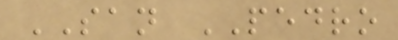SAN PEDRO
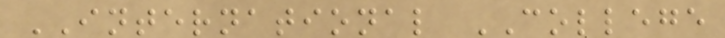INTERNATIONAL COLLEGE
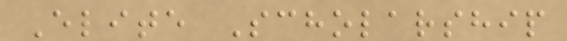Elite Scholarship
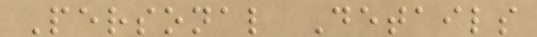Personal Details
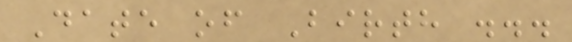Date of Birth ...
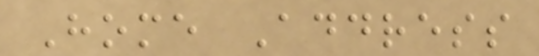Home Address
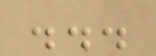...
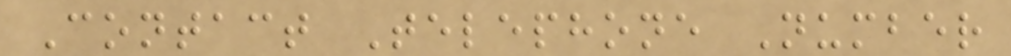Contact Telephone Number
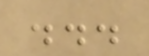...
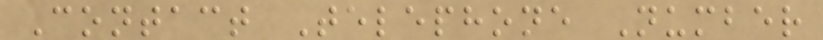Contact Telephone Number
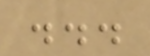...
